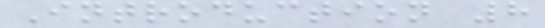Introduction 8
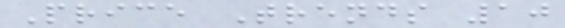Price Trends 10
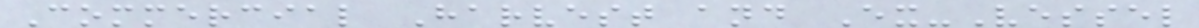Commercial Harvest and Ex-Vessel
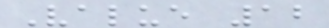Value 12
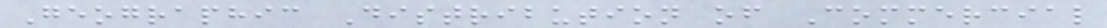Geographic Distribution of Commercial
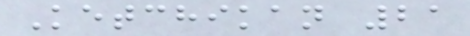Ketchikan 21
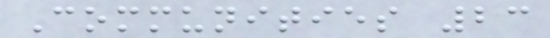Communities 23
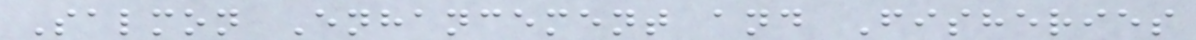Salmon Enhancement and Fisheries
